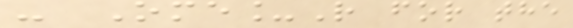- Ome_R for the
